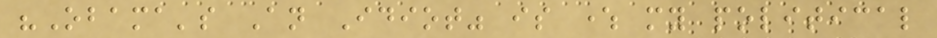"Obama's An Idiot" is where my political
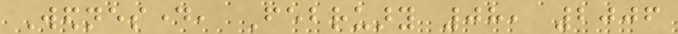Wednesday, February 08, 2006
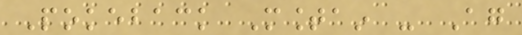Pokeback Mountain - Again
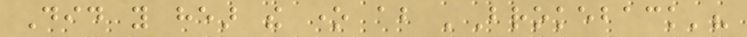Did you hear the one about 'Brokeback'?
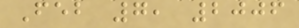Feb 7, 2006
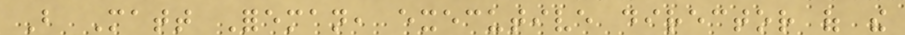But Matt Foreman, executive director of the
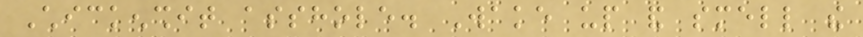Chickenshit asshole. Wake up and smell the
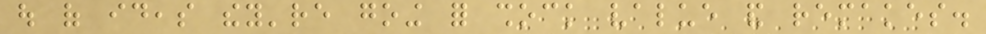out of ideas they're going for shock value and remakes.
